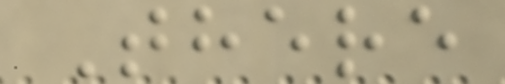There
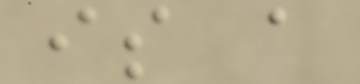is a
